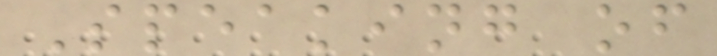Speaking of
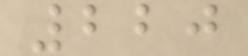220
